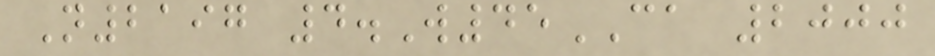N2197 4.W45CA 2000
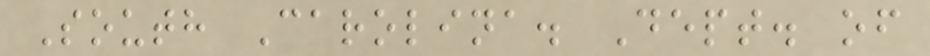South Carolina. Dept. of
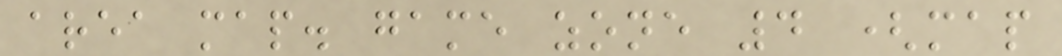area map. game zone 4 (map
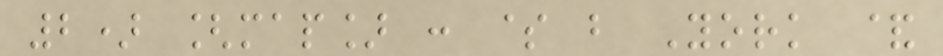2) [map] : $ b York &
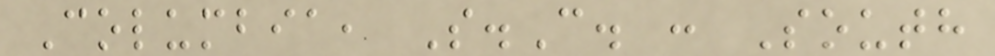Columbia, S.C. : South
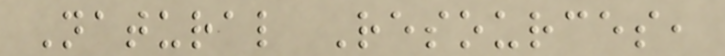Natural Resources,
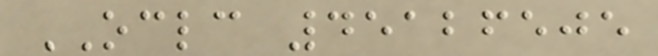OCLC 45126505
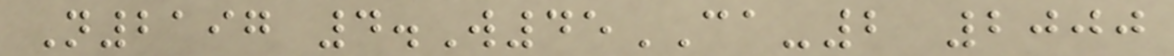N2197 4.W45CA-2 2000
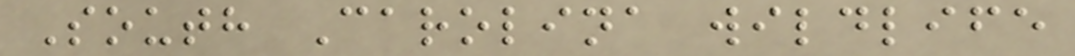South Carolina wildlife
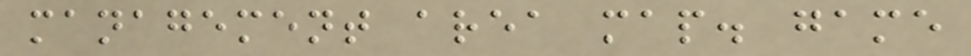management area map. game
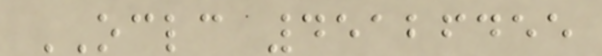OCLC 45126455
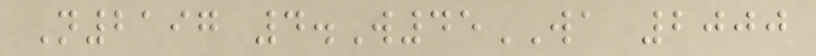N2197 4.W45WA 2000
